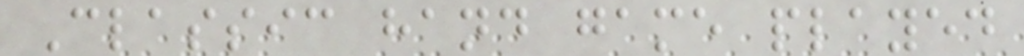Classic hand game played
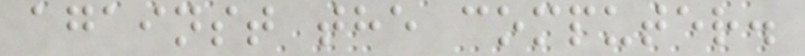against the computer.
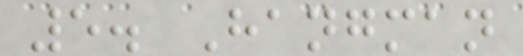5. Hangman
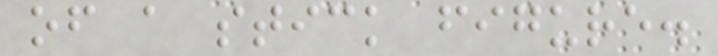of a stick figure.
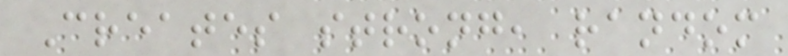Creates strong, random
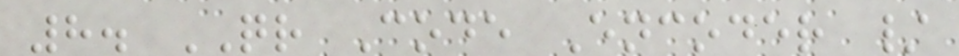8. QR Code Encoder /
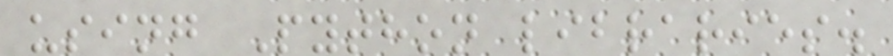using Python libraries.
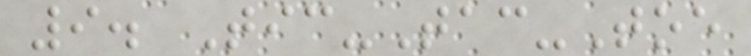9. Tic-Tac-Toe
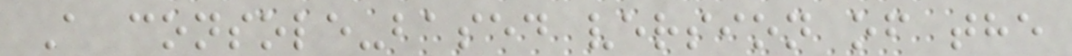A console-based version of the
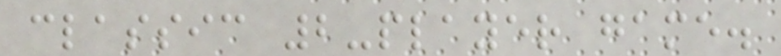classic 2-player game.
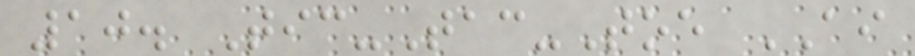10. Tic-Tac-Toe AI
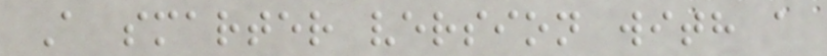A smarter version with a
